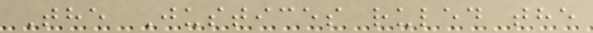The Justices ruled the
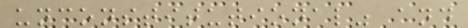unconstitutional" and
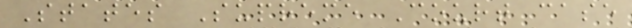States Supreme Court case
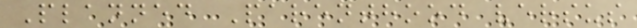Planned Parenthood versus
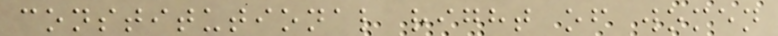constitutional right of women
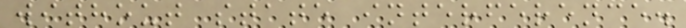without state interference.
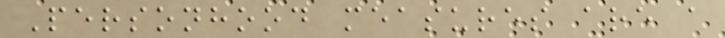Personhood measures are a
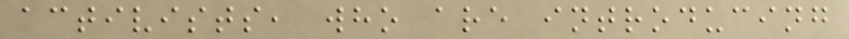activists, who are introducing
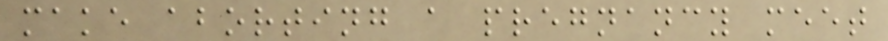make aborting a pregnancy meet
